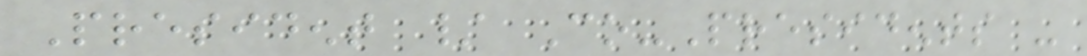President / Co-Presidents -
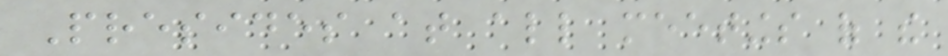Presides at all meetings of the
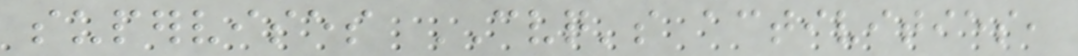supervises CVQ's activities,
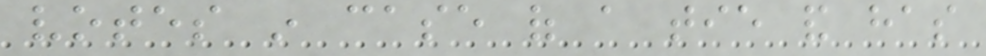votes in case of a tie and has
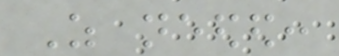As needed:
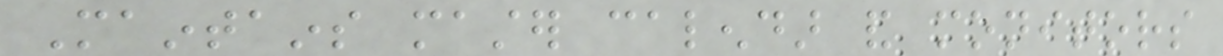Maintains master calendar and monitors
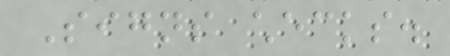Signs checks.
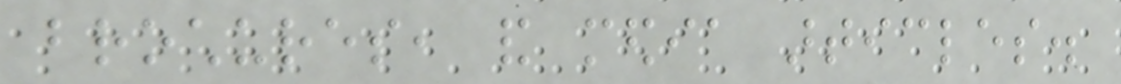brochures, and media articles.
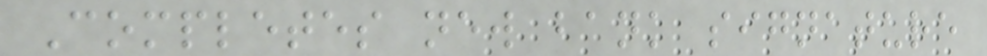Completes new bank signature
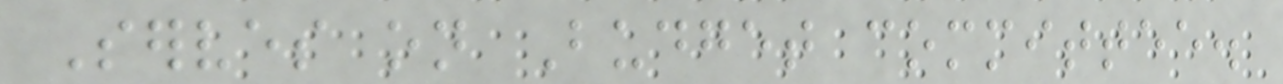Serves on Budget committee.
